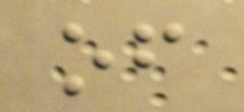of
